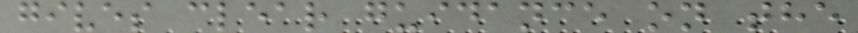gives clear guidance on the
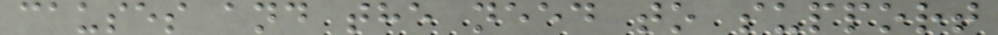causes and the need to support
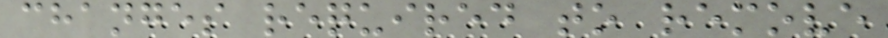changes required to remove
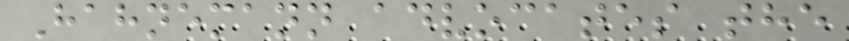Hahnemann advocates the
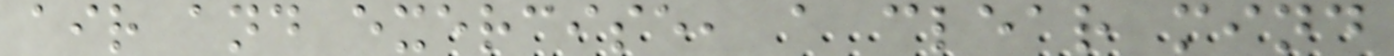air and exercise, a clear mind
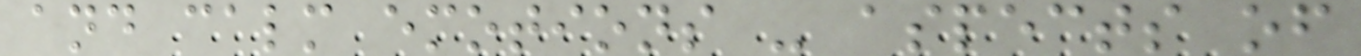and calm emotions - aspects of
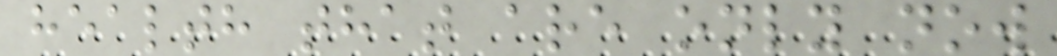health that are only now
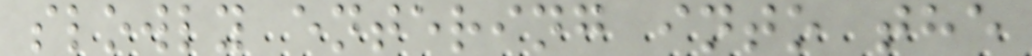slowly entering into the
